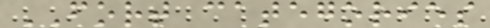FORT categories
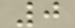0
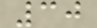30
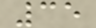35
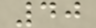40
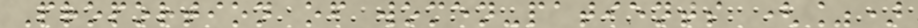Proportion of women-patients (%)
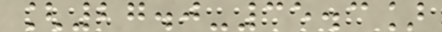[27.0-35.3]
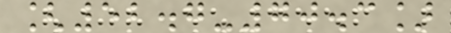[52.7-70.3]
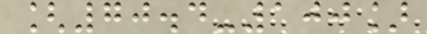[70.4-100]
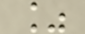%
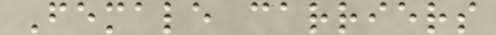Female carriers
